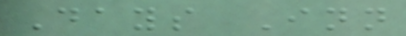Days Inn
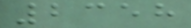2358
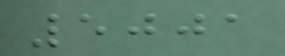5001
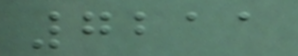7211
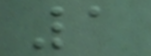1
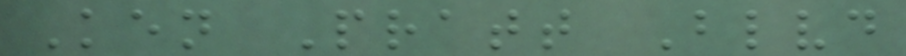Ken Pratt Blvd
